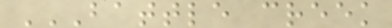BATTLE CREEK
